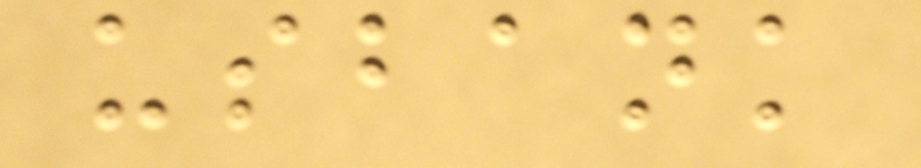usbank
